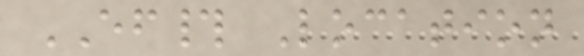EF# Location
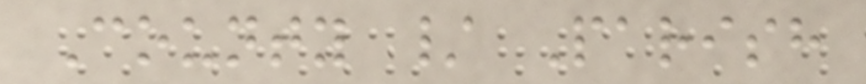County / Parish
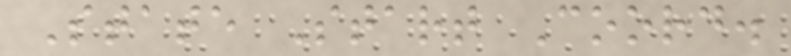State Start Coord.
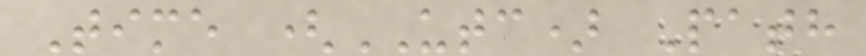Time (UTC) Path
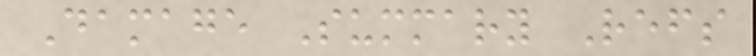Damage Summary Refs
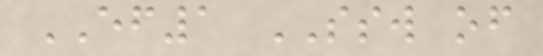EF1 SSW of
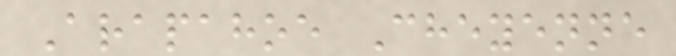Arapahoe Cheyenne
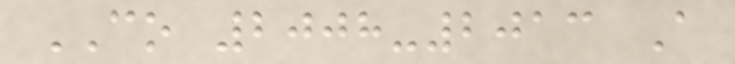CO 2008-2013 A
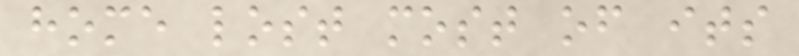home lost most of its
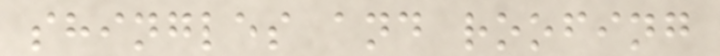shingles and roofing
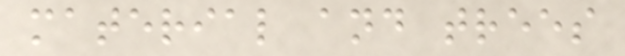material and trees
